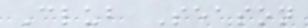Club Season
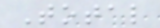Total
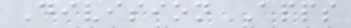Division Apps
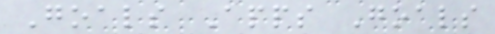Goals Apps Goals
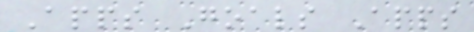Apps Goals Apps
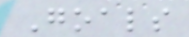Goals
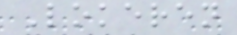Lokeren
